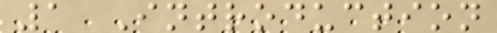1 Introduction
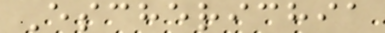Escherichia
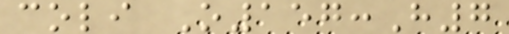coli O157:H7
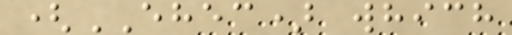(EHEC) which
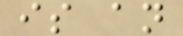is an
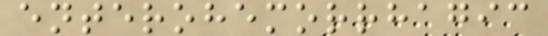enterohemorrhagic
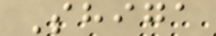Shiga
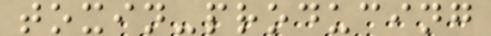toxin-producing
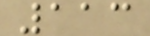113
